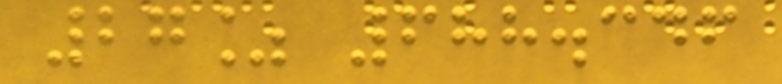27% 688.346
